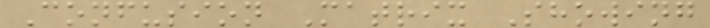Confusion Matrix Showing
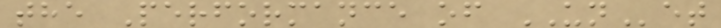the Performance of UNet
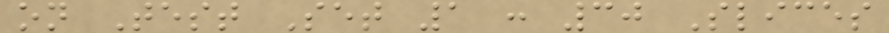on Test Set 1 : 30 Slices
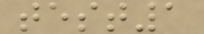test1
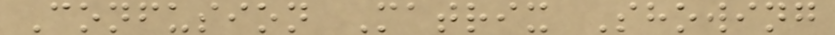Confusion Matrix Showing
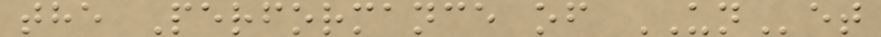the Performance of UNet
